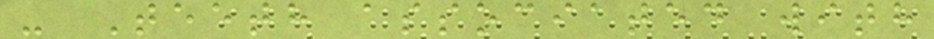- Teeth associated with
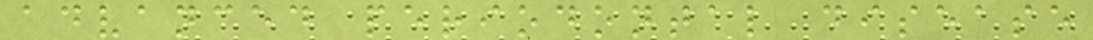advanced periodontal disease
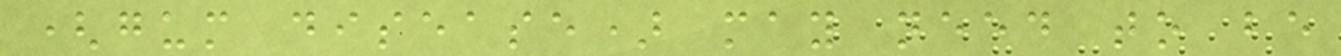(gum disease) may need to be
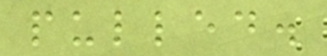pulled.
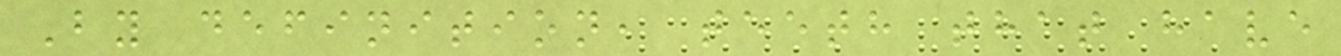By definition, teeth that have
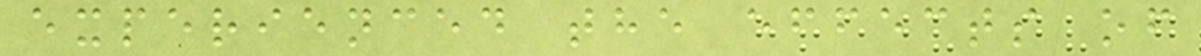experienced the effects of
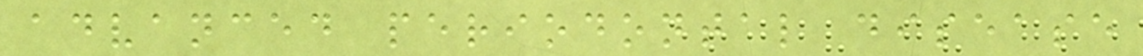advanced periodontal disease
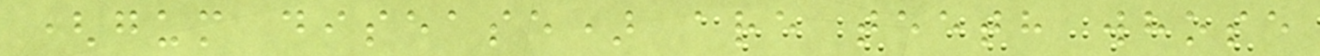(gum disease) are teeth whose
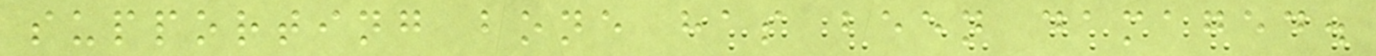supporting bone has been damaged.
